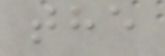the
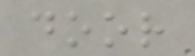door
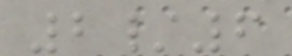2/6
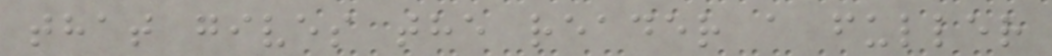that gives the reader a fuller
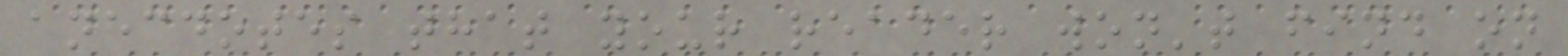anecdotes that your reader won't find on
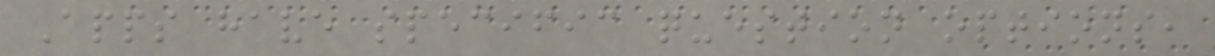Apps have specific question options,
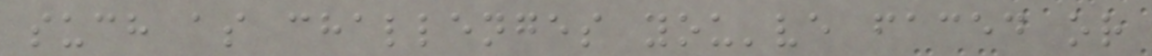such as challenges you've faced or
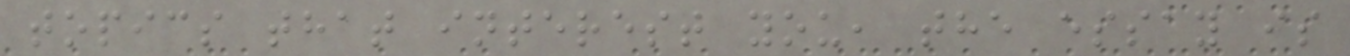topics that interest you, the essay is
